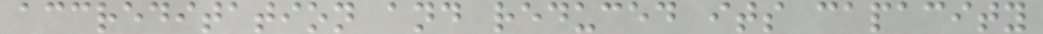accreditation and reduced its capacity
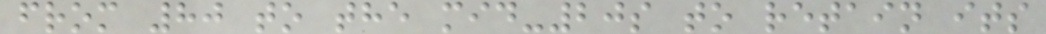from 80 to the mid-20s to retain its
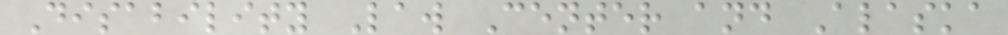Disability Law Center and Alaska
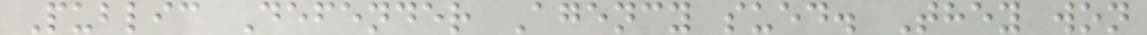Public Defender Agency sued. They won
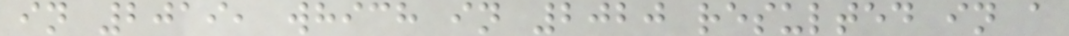in 2019, which in 2020 resulted in a
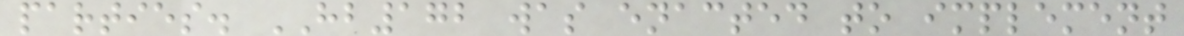parties. HB172 was enacted to implement
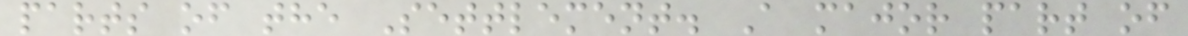parts of the Settlement. A major part of
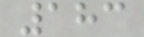183
